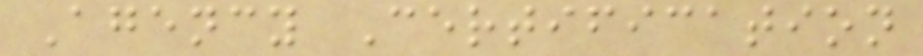Agency Certification
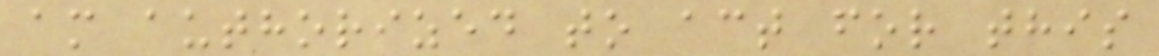am authorized to act for this
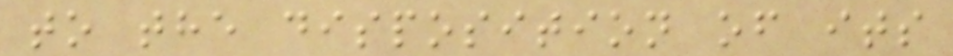to the disposition of its
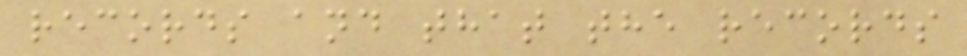records and that the records
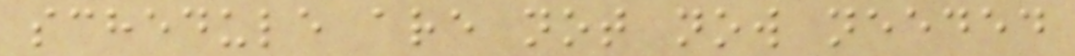schedule are not now needed
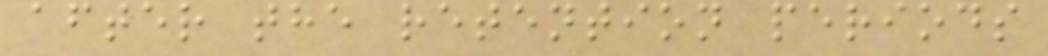after the retention periods
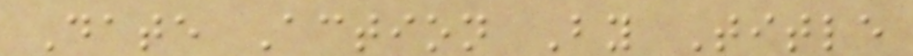Date Action By Title
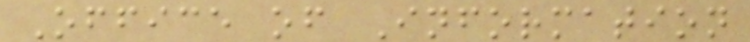Office of Information
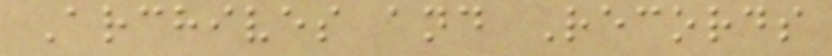Archives and Records
